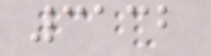3132
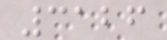3126
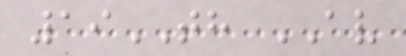19TH AV
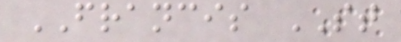FRANCIS ST
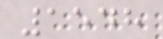1548
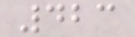423
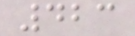423
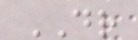DR
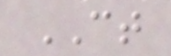CT
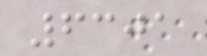6301
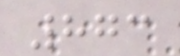873
